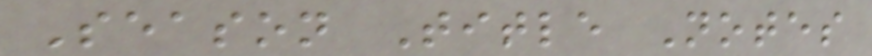Season Title Notes
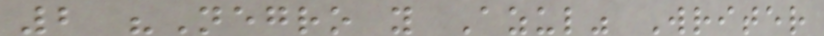2 "Negro y Azul" Writer
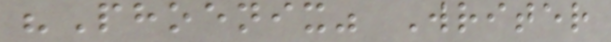"Phoenix" Writer
